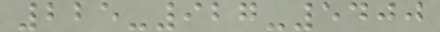225-927-5400
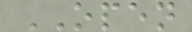OPEN
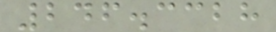246.3328
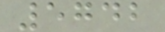5742
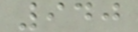940
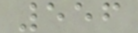556
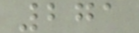271
